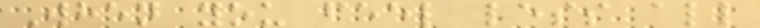When you feel less all
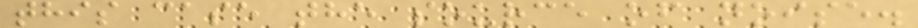this case the source of noise.
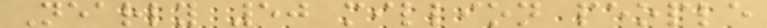Nearly 50 million people
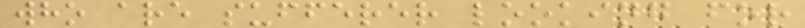who are sufferer looking for
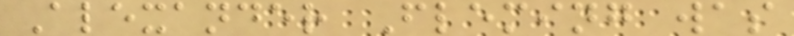Alexander Fleming was
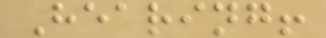Hearing!
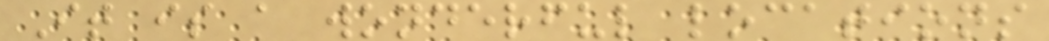It is a wonderful locations
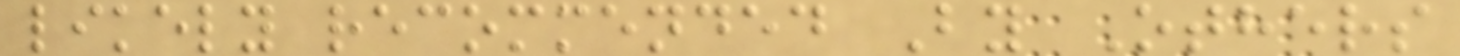likely recommended By Others
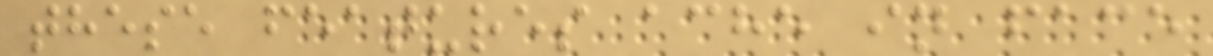these features ache in face
